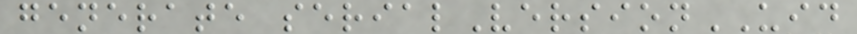generate serialVersionUID
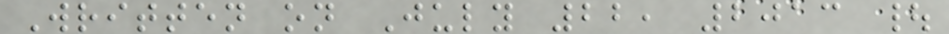Written on July 22, 2013 |
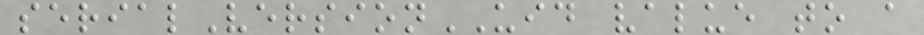serialVersionUID value to a
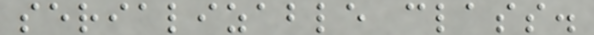serializable class.
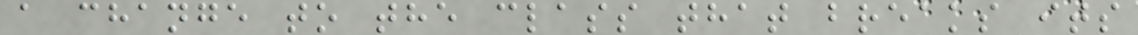a change to the class that breaks its
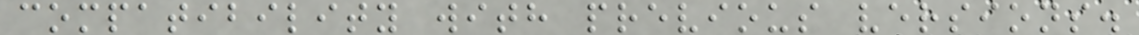compatibility with previous versions.
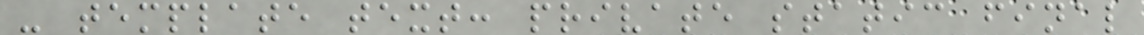- template text: private static final
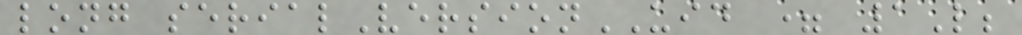long serialVersionUID = 1L;
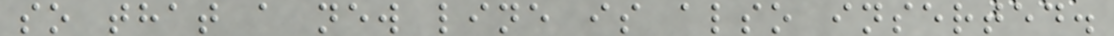so that a new line is also inserted.
